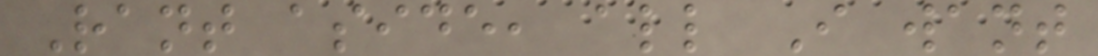Rant aside, all I want
